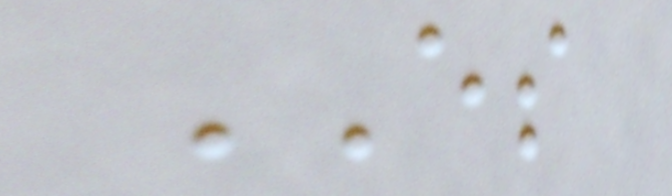ES
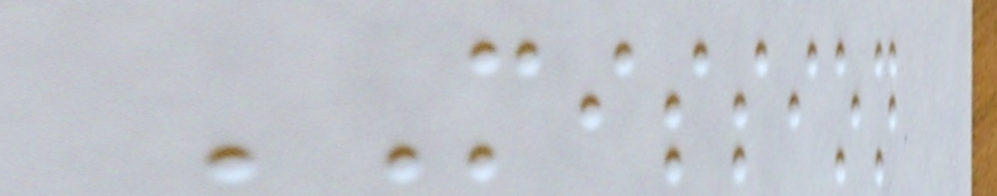MISSION
